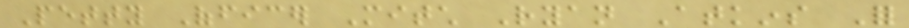Petty Officer Mitch Ryan Atkins For
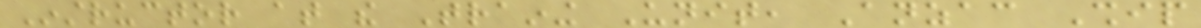Instructor at the Training Unit, Anzac Ship
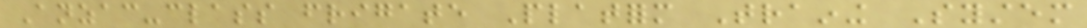Anzac-class frigate Platform Training System
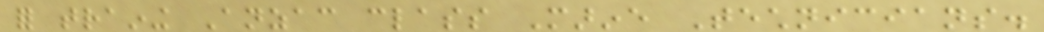for training Anzac class Marine Technicians.
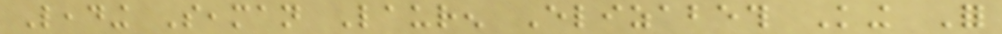Leading Seaman Lauren Elizabeth King For
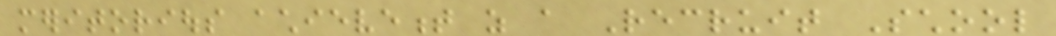meritorious achievement as a Recruit School
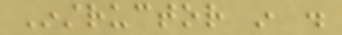Instructor in .
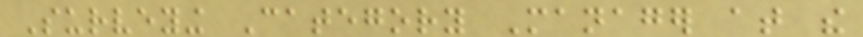Surveying Category Manager at the
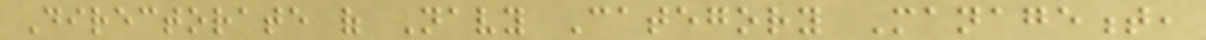Directorate of Navy Category Management,
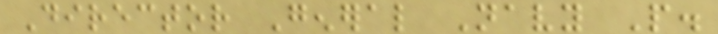Director General Navy People.
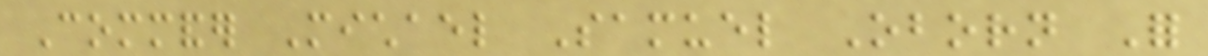Commander Michael Samuel Oborn For
